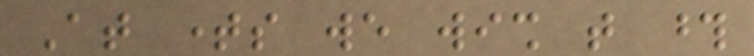At times we wish that those
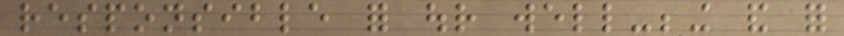responsible for our well-being and for
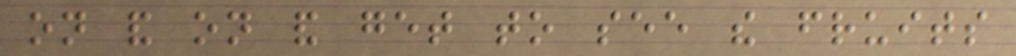on and on and get to see the fruits
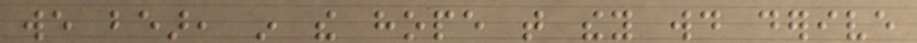we bear, in the hope that they would derive
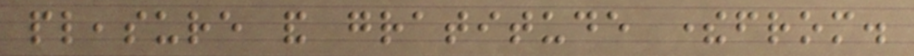pleasure and gratitude therefrom.
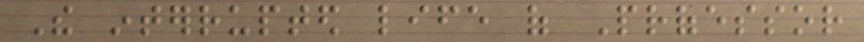The interrupted life of Professor
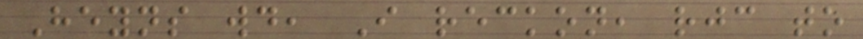Heyns would, I reckon, rejoice to
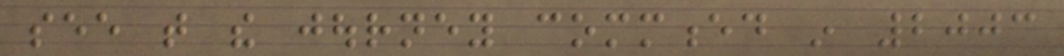see that the journey commenced in 2003
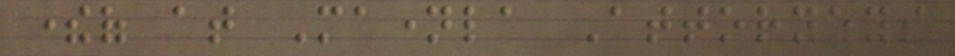thereof at Manamela Attorneys
